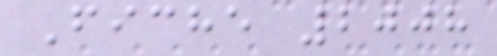Fiche 2008
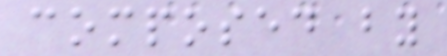composed by
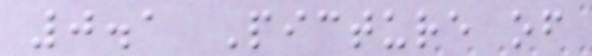0.1 Picture of
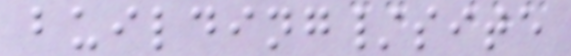building/site
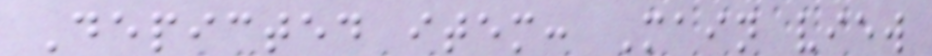Depicted item: Main view
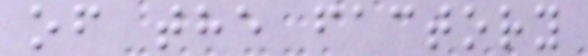of the factory
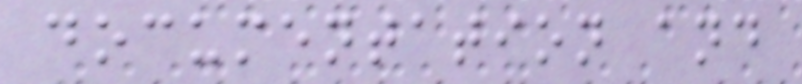documentation and
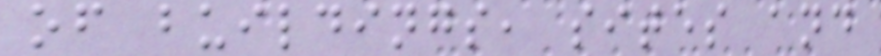of buildings, sites and
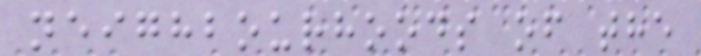neighbourhoods of the
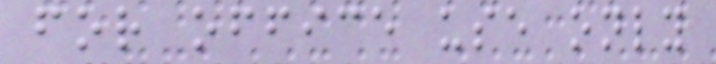for office use only
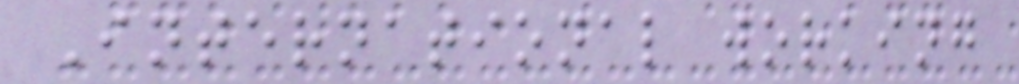International working
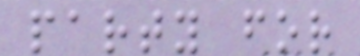party for
